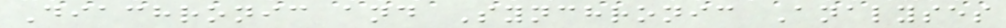Diachronic and Synchronic Analyses
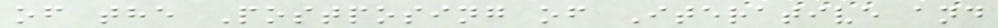of the Postposing of Iterative and
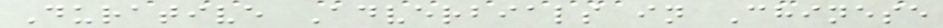Durative Adverbials in Chinese
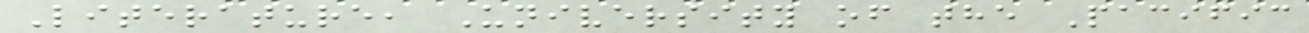Literature, University of the Pacific
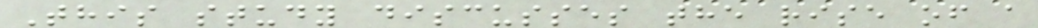This study discusses the rise of a
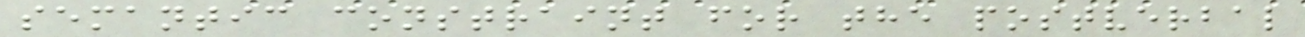semantic constraint for the postverbal
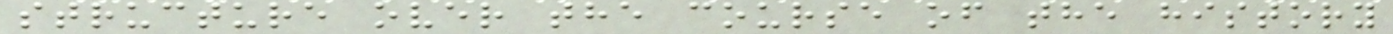structure over the course of the history
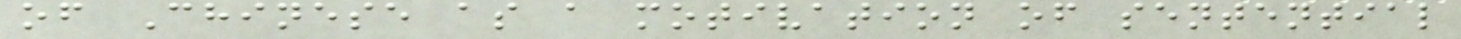of Chinese as a motivation of sentential
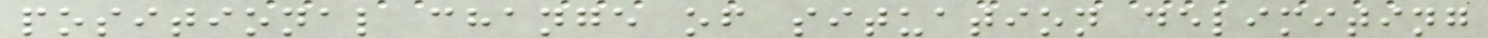positional change of situation delimiting
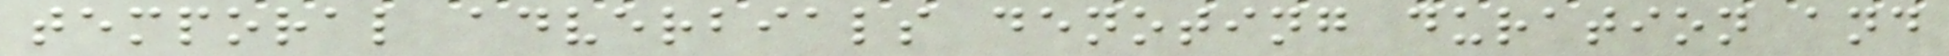temporal adverbials denoting duration and
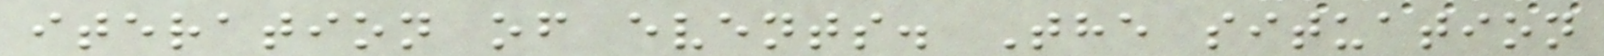iteration of events. The situation
